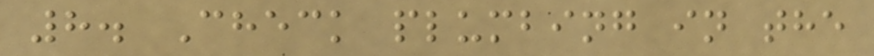8. Check plumbing in the
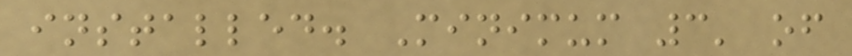installed. Minimum 3' of
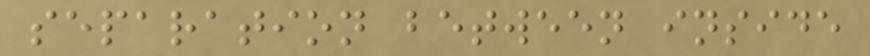separation between inside
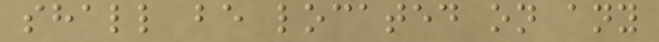shall be located on any
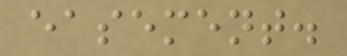easement.
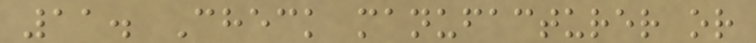11. Check manufacturer or
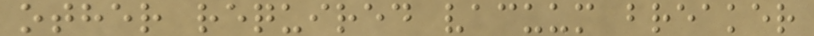other required vacuum breaker
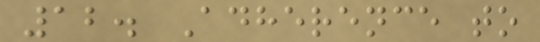12. Adherence to
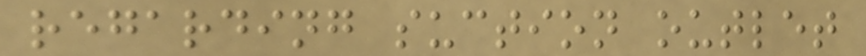regarding suction outlet
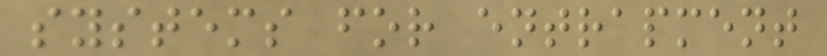systems for entrapment
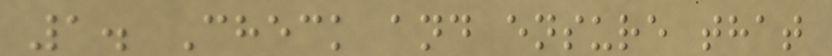1. Check and ensure that
